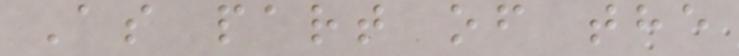As part of the
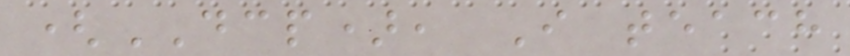(DCP), I teach
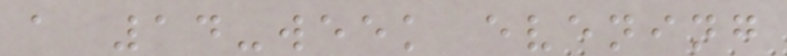a 14-week evening
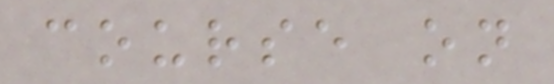course on
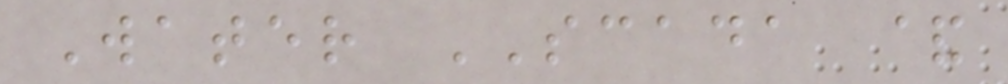Water SCADA &
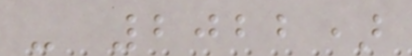- 2022)
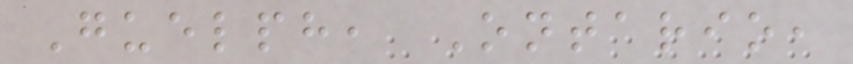Guelph, Ontario,
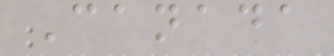Canada
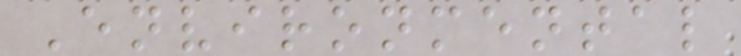Environmental
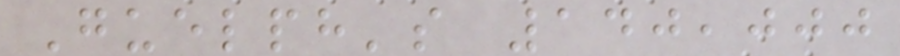Guelph's 140,000
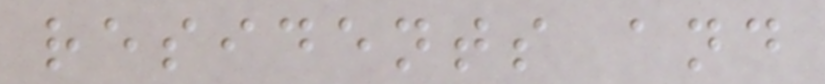residents and
